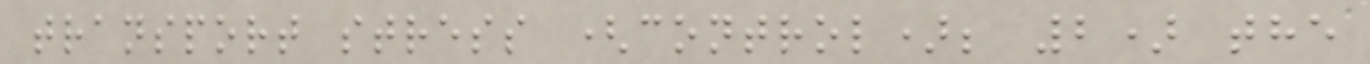transport stress (control); 2) the
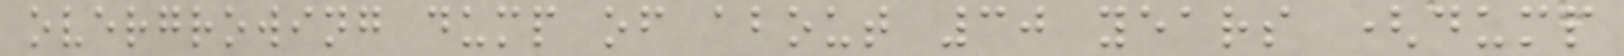overgrowing dump of about 30 years (dump
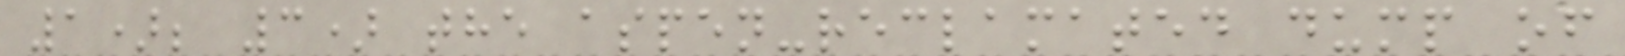1); 3) the aspen-reclamated dump of
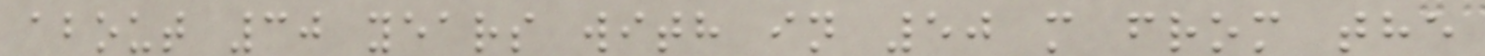about 30 years with in 50 m from the
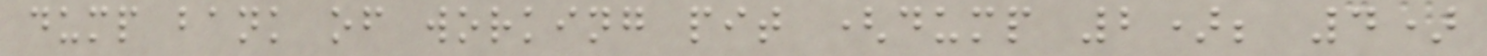dump bank of working pit (dump 2); 4)
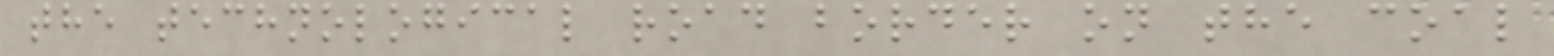the technological road border on the coal
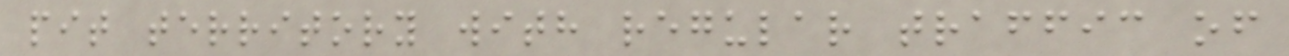pit territory with regular traffic of
